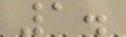1.
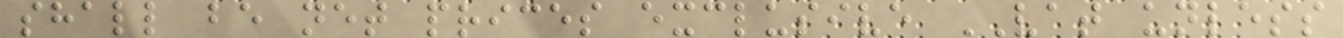shall be net prices exclusive VAT unless
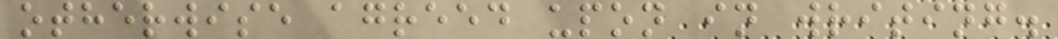otherwise agreed upon in writing.
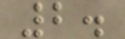2.
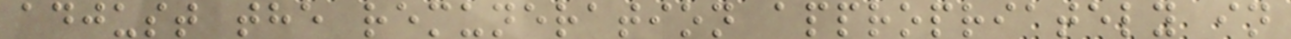adjust the remuneration appropriately in
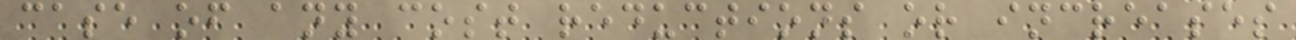case of any cost reductions or increases
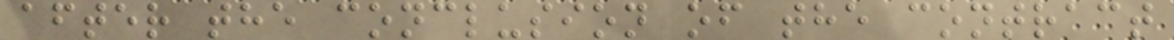after the conclusion of the contract
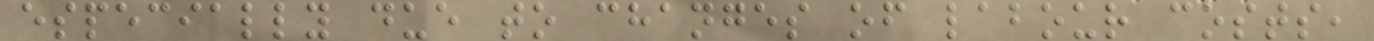especially due to changes of labour costs,
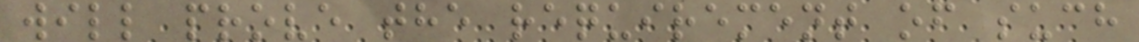will prove the requirement of such
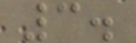3.
